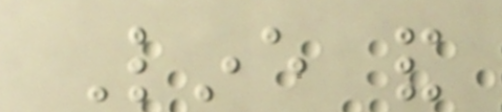Line and
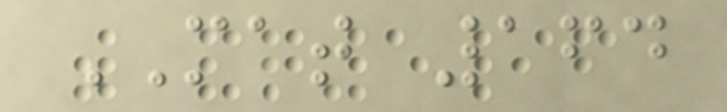MAT 164
